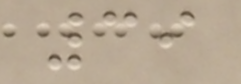39
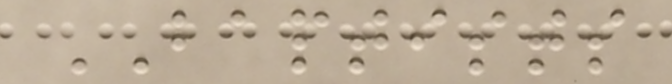BAPTISTS
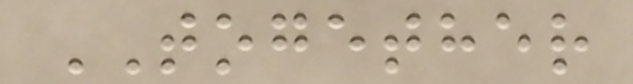TOGETHER
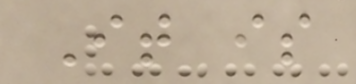It is
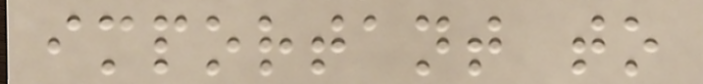important to
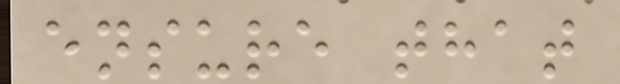ensure that
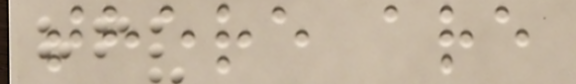there are
